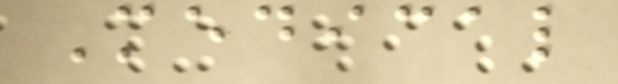Medical
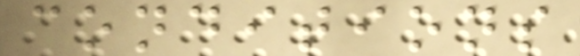conditions
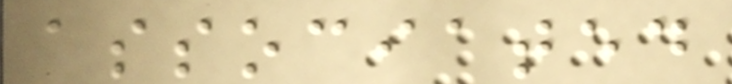associated
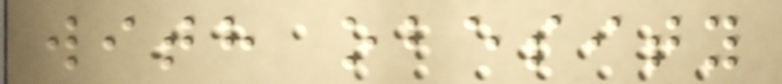with obesity
